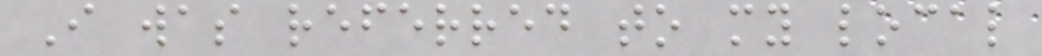I was referred to my local
